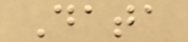Data
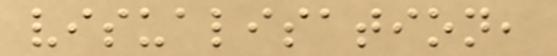visualisation,
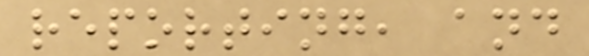reporting, and
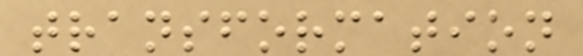transformation
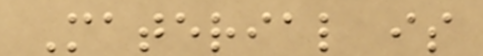Material is
